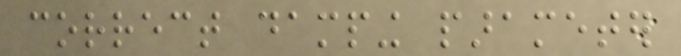correct damping parameter
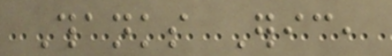Thanks Eric,
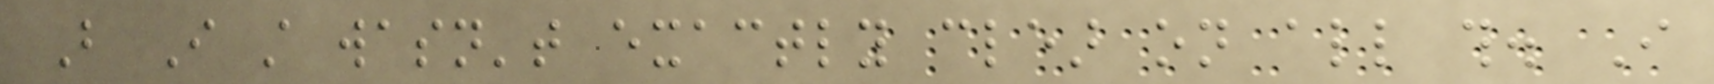But I still wasn't exactly clear on all this. I
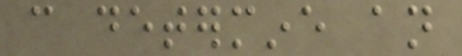can determine an
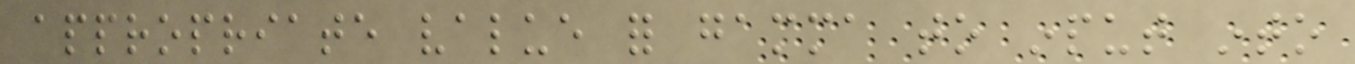appropriate value for gamma to input into
